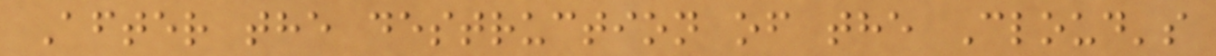After the destruction of the Cloud's
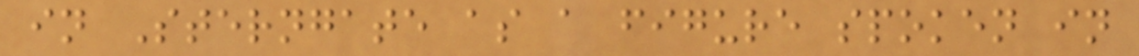in Sterngate as a figure spoken in
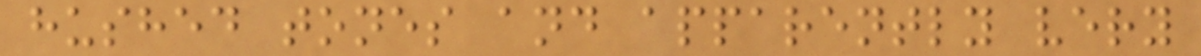hushed tones and apparently very
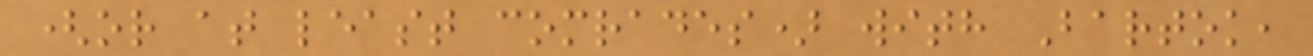(or at least comrades) with Bartok,
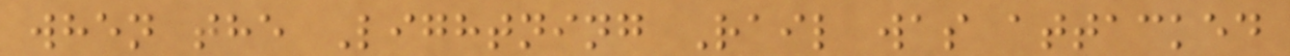when the Lightning Rail was attacked
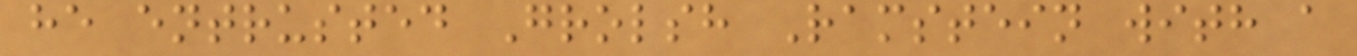he entrusted Grolsh Ramstein with a
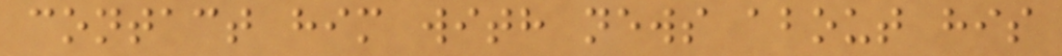contact him with news about his
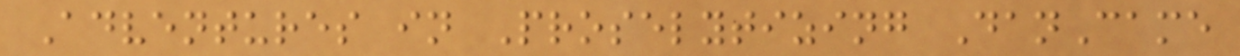Adventures in Proselytizing DanCame
